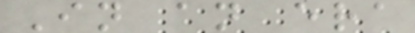In an era
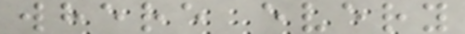where every
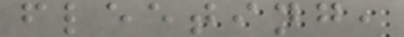fleeting,
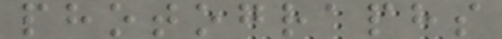photographs
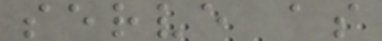serve as
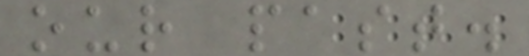our past.
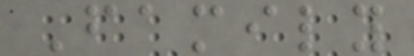Family
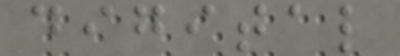digital
